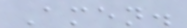Amen.
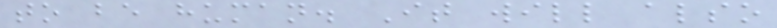to be human. It will also
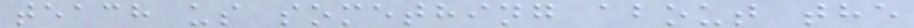teach us something about the
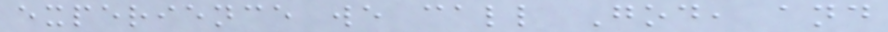experience we call God, and
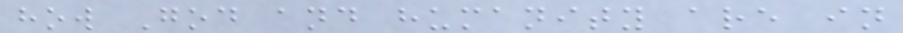how God and humanity are in
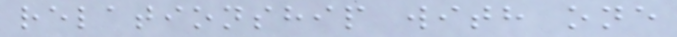relationship with one
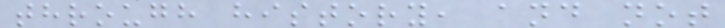through history, and not
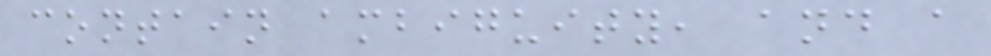contain ambiguity, and a
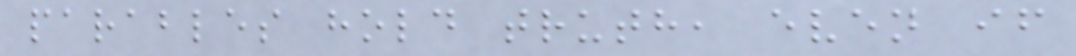parables hold truth, even if
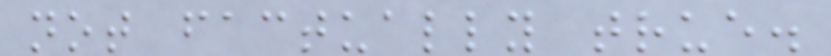not factually true.
